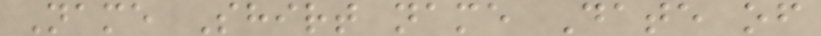Name Shirt name Date of
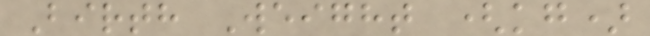Birth Weight (kg)
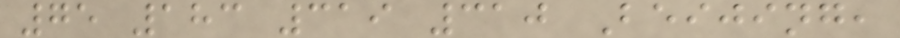75 183 319 310 Beijing,
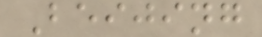Beijing
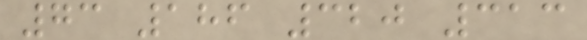73 186 320 313
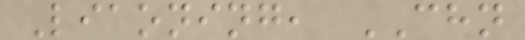Liaoning, CHN
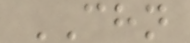CHN
